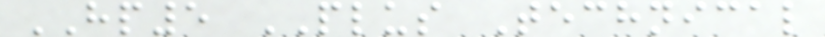HP5 PLUS Technical
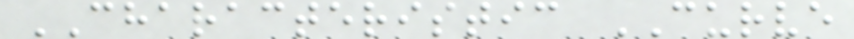CHARACTERISTIC CURVE
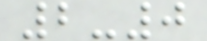2-0
